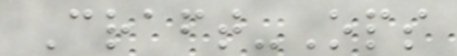Craft-Ops
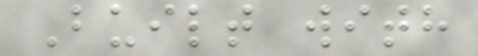Built with
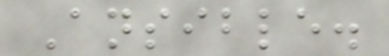Ansible.
